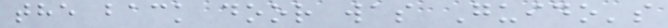the back door was Guido's
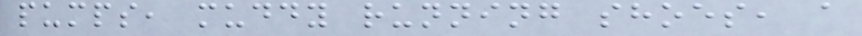pumps, muddy running shoes, a
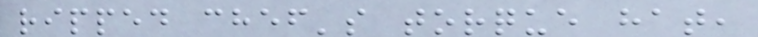ripped chef's torque hat,
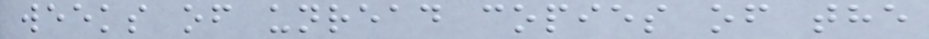weeks of unread copies of the
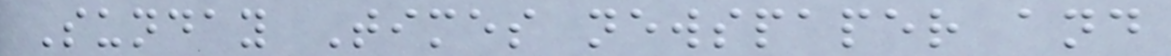Sunday Times newspaper and
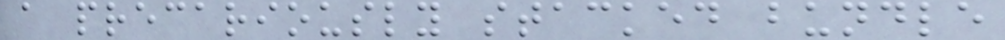a precariously stacked bundle
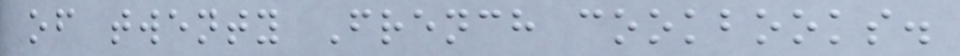of twenty French cookbooks.
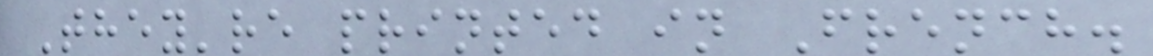They're printed in French.
